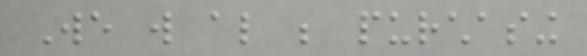We will also be purchasing
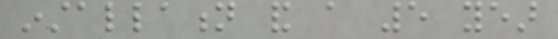installation and a 5 year
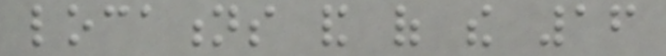locations and of the 16
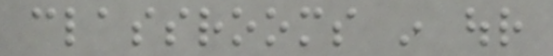classrooms in our
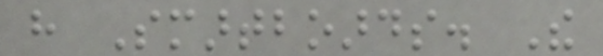have Smartboards. The
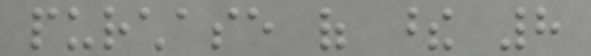purchase of these 8
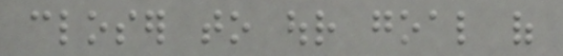closer to our goal of
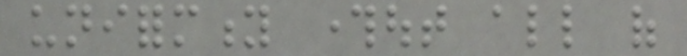uniformity throughout all of
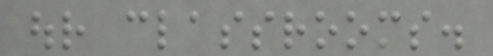our classrooms.
